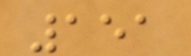151
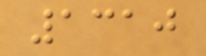1310
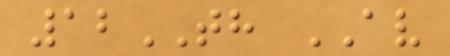12TH AV
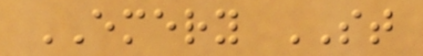EMERY ST
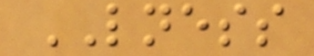LNESS
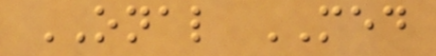ONAL MED
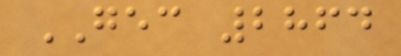GEC 2864
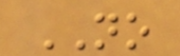NO
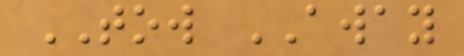TOW AWAY
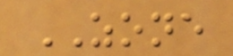ZONE
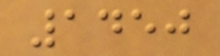1450
